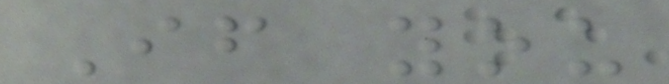If you
